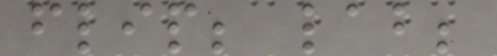flip; lab;
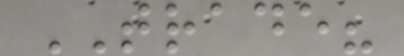TRADE?
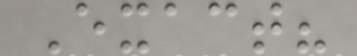Exact?
